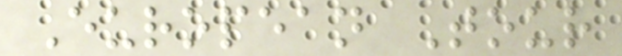European Tour
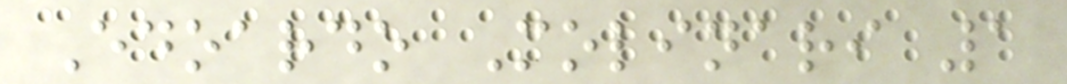Edoardo Molinari 1
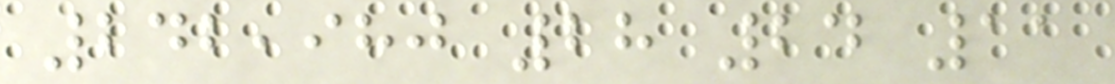242,980 28 24 11
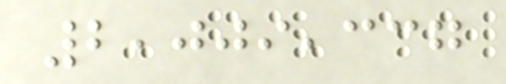2,009,337
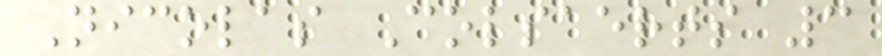Nicolas Colsaerts 3
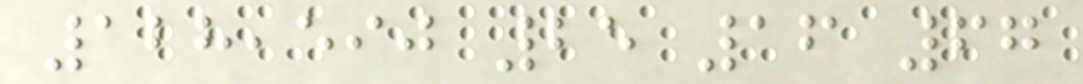128,590 25 16 67
